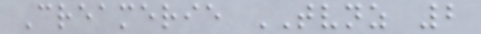Creamerie TVNZ 2
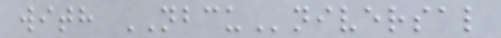with NBCUniversal
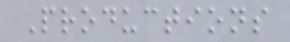Productions
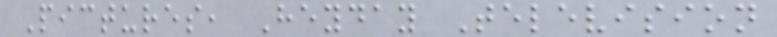Pictures, Heyday Television
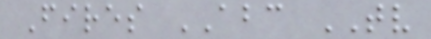Fires ABC TV
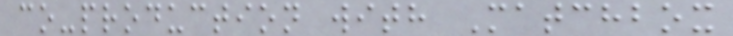co-production with Matchbox
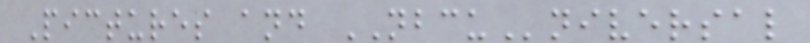Pictures and NBCUniversal
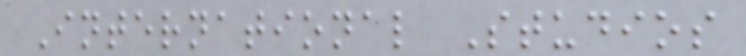International Studios
